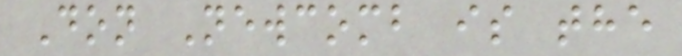Don Newcomb is the
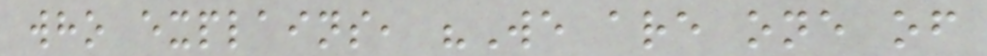who explains, "We are one of
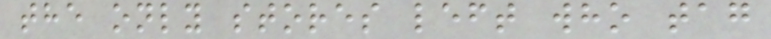the only stores left who tag
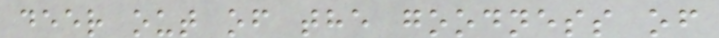deer out of the goodness of
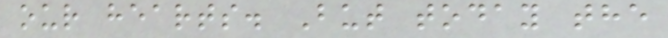our hearts. But today the
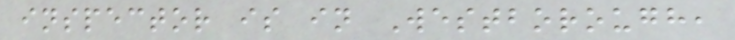inspector is in Westborough,
